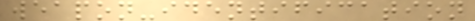weapon-identification
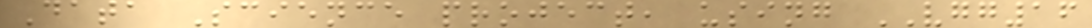Data Science project, using VGG16
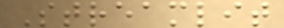Streamlit
